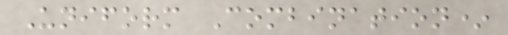Uniform Combination*
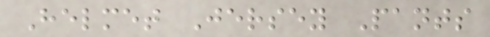Helmet Jersey Pants
